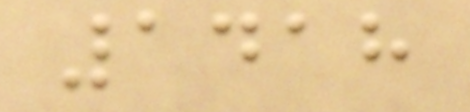1418
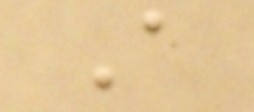A
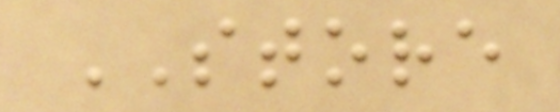STORE
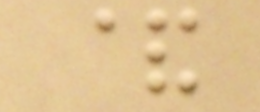&
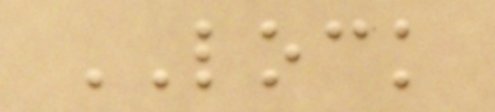LOCK
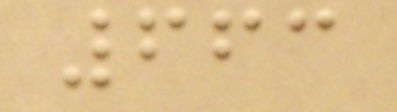663
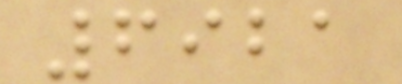6921
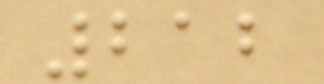212
